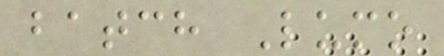batch Lumo
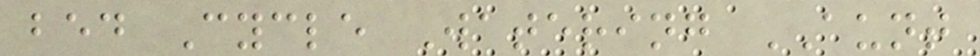bed Cycle Watering AUNT
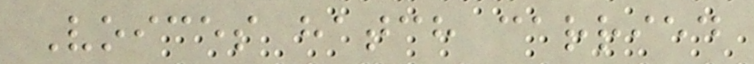Voices hatch carried
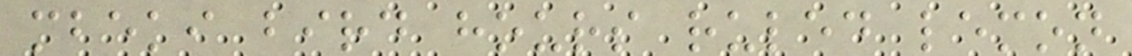mbeki bird hours ruled lemon
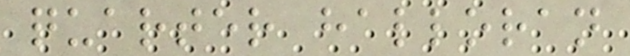quarter halloran
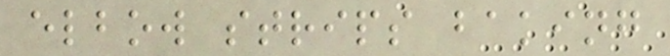elbow strips baking
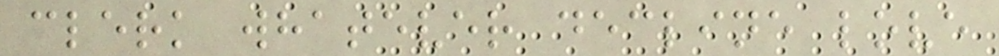clerk whatever decline love
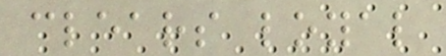clears loyal
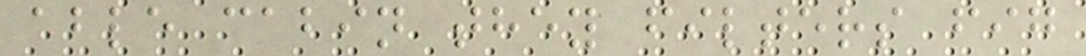able cabin they filters fig
